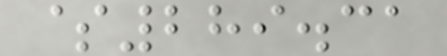$289.31
